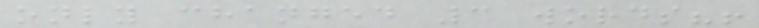only changed 3 words?!
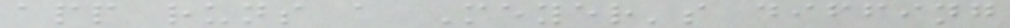app runs a Meyer's diffing
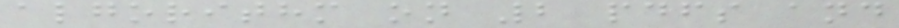algorithm on 2 pdfs and
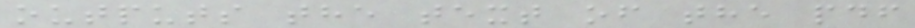outputs the text of the pdf
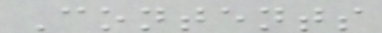Contents
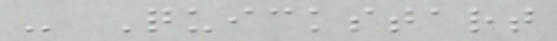- Quickstart
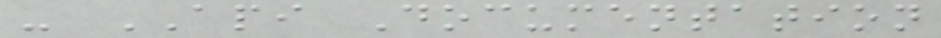- API Documentation
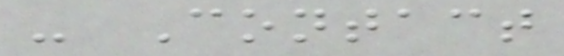- Contact
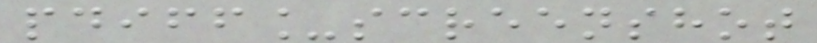pdiff_screenshot
